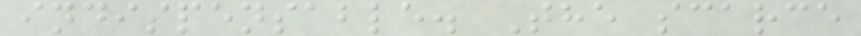indispensable. The scarce
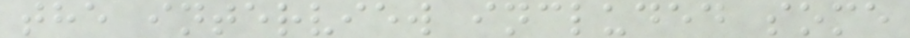the interview included some
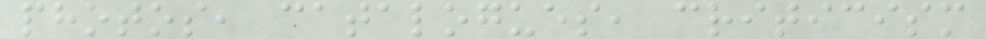photos, catalogues, criticism
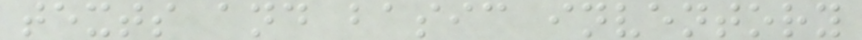texts and basic inventory
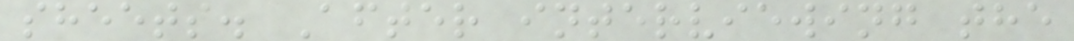sheets. After interviewing the
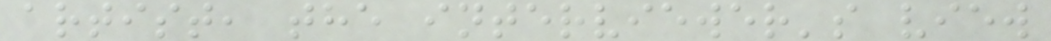artist, the interviewer's view
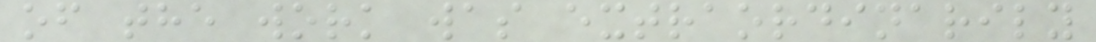of the work was extraordinarily
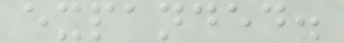expanded.
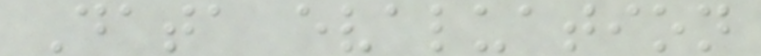Data evaluation
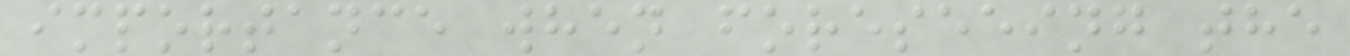importance when foreseeing the
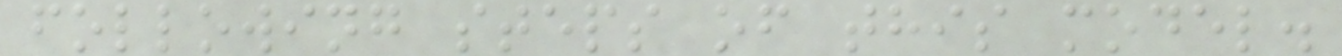following steps of this model.
